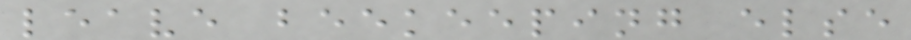leave beekeeping else
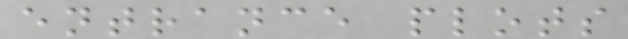entrance plots
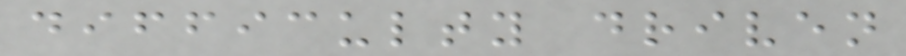difficulty driven
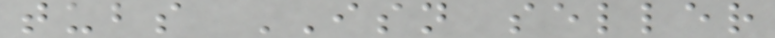tubs ISN seller
